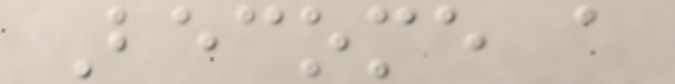Become a
